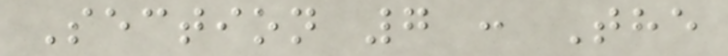Section 7 : The
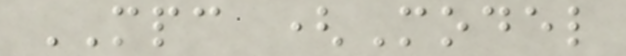MPC (Model
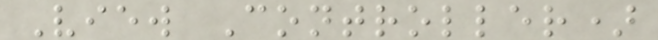View Controller)
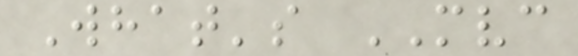What's MVC
